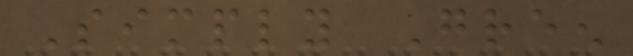Simply Green
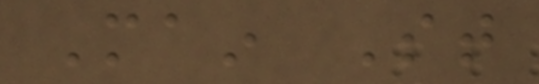Main St
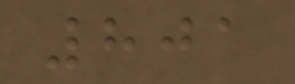801
